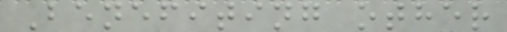Benefiting other
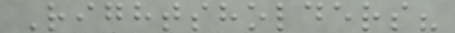Rightsholders?
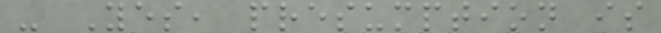- Yes, presumption is
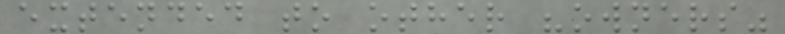extended to other "owners"
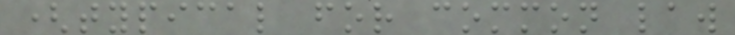(typical for common law
